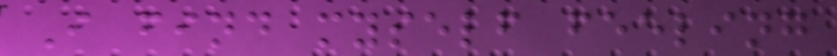I find myself feeling
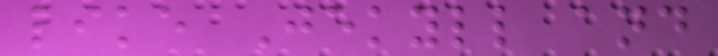like Jekyll and
